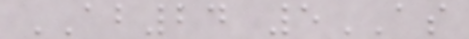AB24 5AS
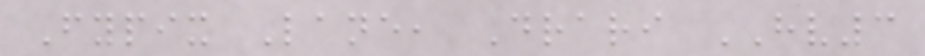Fypix Lane, Drari HV3
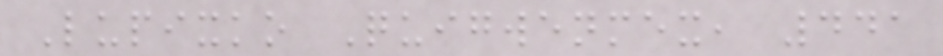Lupixko Quigwenmex, 441
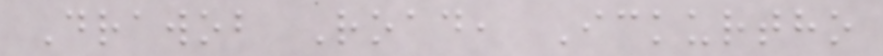Drawob Road, Ickurtho
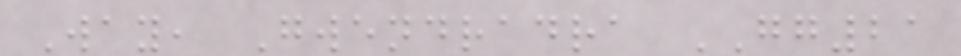Way, Gwendradra GG21
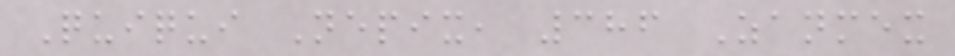Quiqui Nepix, 386 Zanmex
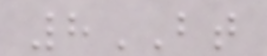8BT
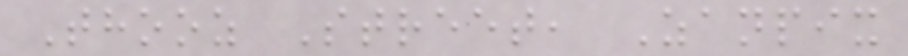Thooz Street, Zanpix
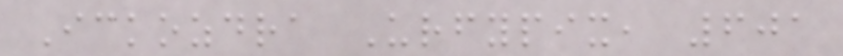Ickozdra Urfypix, 601
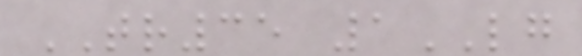TR35 1LG
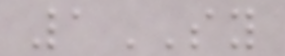1SY
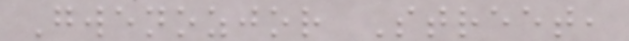Gwenozjor Street,
